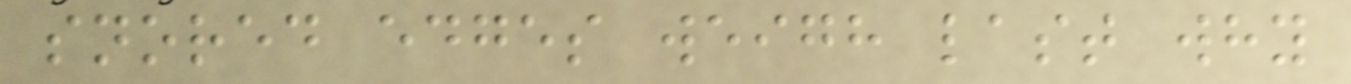snored edges weigh last why
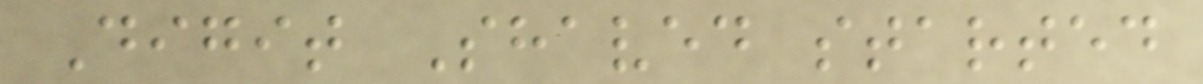Digit Shaved started
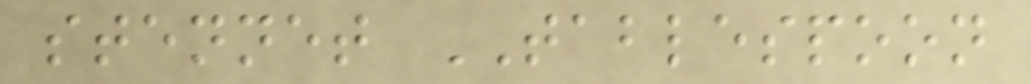stennet TABLESPOON
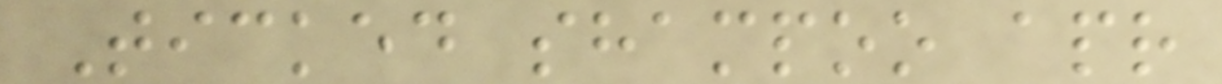Ticked shampoo apr
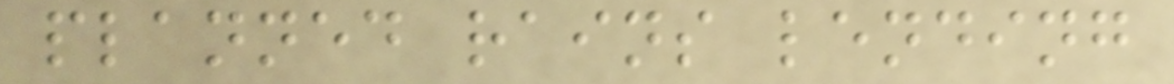planned rains lending
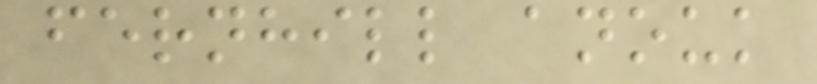fernhill anouk
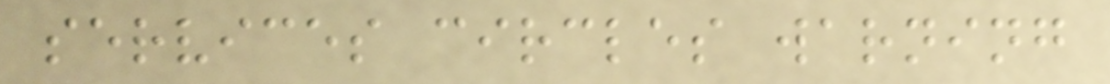services circles warning
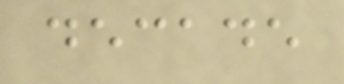decade
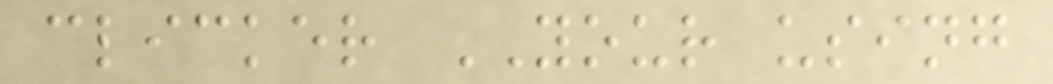clicker YOUR using
